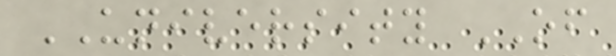UNIVERSITY OF
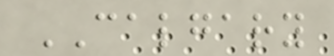CALGARY
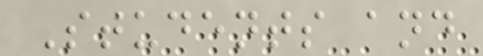Students and
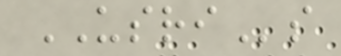USRIs
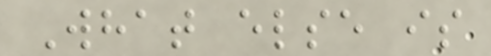What else is
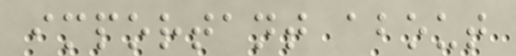important about
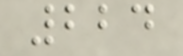224
